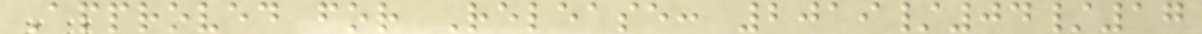Approved for Release: 2019/04/17
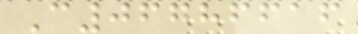C06786616
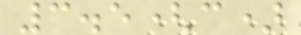3.5(c)
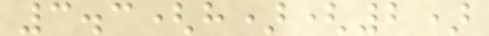3.3(h)(2)
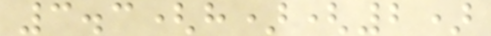3.3(h)(2)
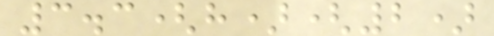3.3(h)(2)
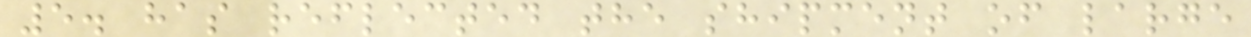5. has reflected the shipment of large
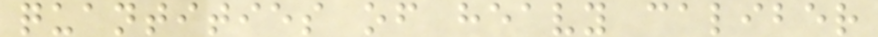quantities of heavy caliber
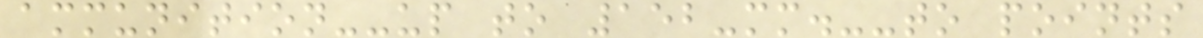ammunition--up to 152-mm.--to points
